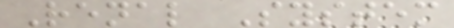Renal System
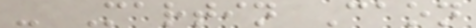- Martin Caon
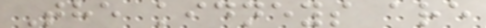The kidneys are
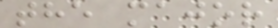the major
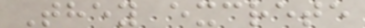They excrete
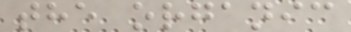the organic
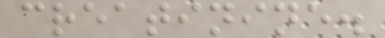creatinine.
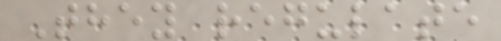They regulate
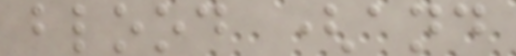blood (and
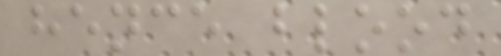hence blood
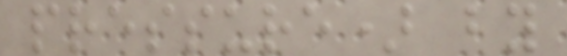pressure) by
